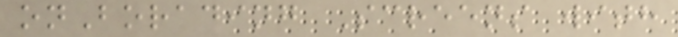onBorading Screens with
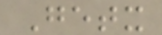Getx
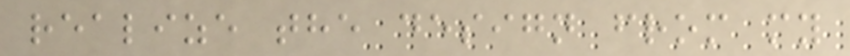realize the design from my
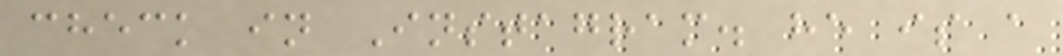check in Instagram. he is a
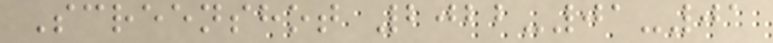Screenshot 2022-01-01
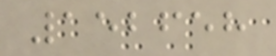152658
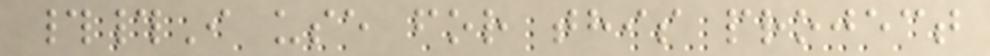##I use for this project
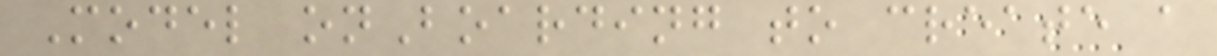Model onBoarding to create a
